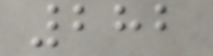282
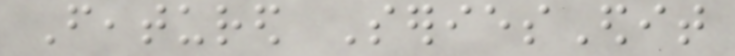Featured SeriesEdit
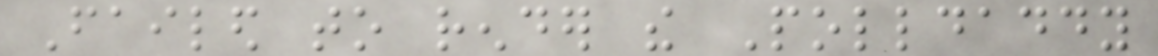Failed to render the Polldaddy
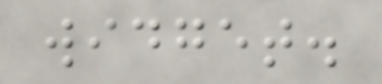widget.
